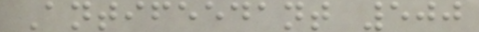Antifeedant 500
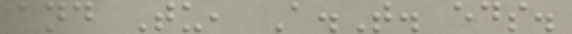and Tu, A.T. eds.
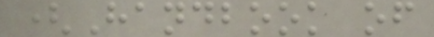(Handbook of
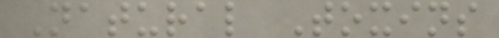Natural Toxins
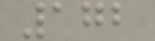172
